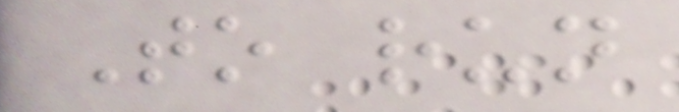To run
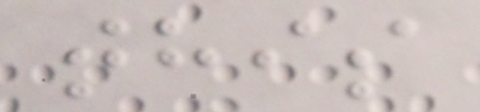this
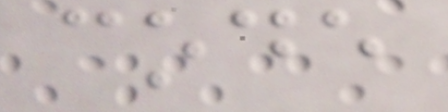code
